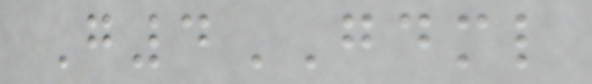G4GDML
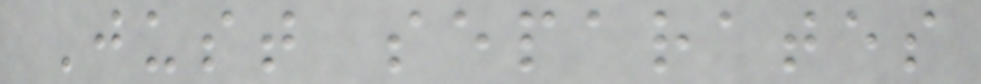Just separates
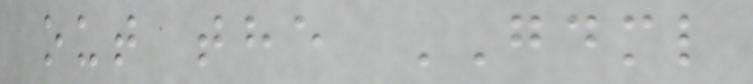out the GDML
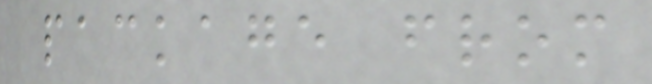package from
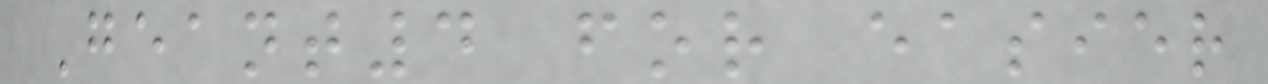Geant4 for easier
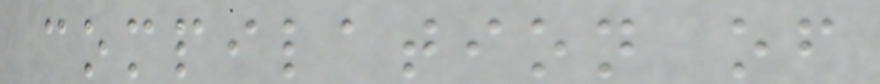compilation of
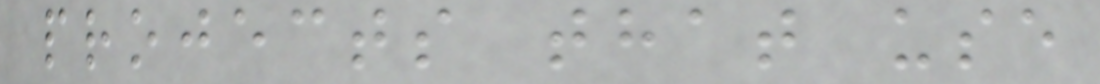projects that use
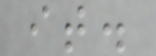it.
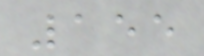155
